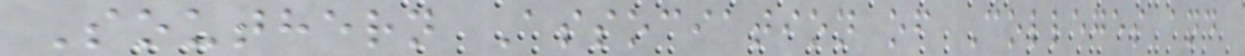Southern Association of Colleges and
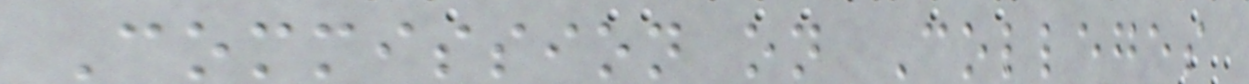Commission on Colleges
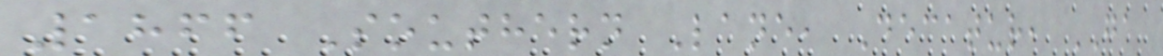1866 Southern Lane, Decatur, GA
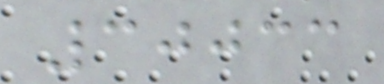30033
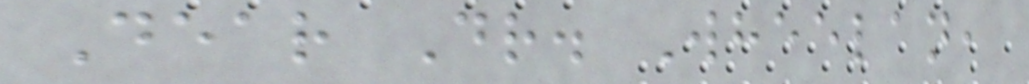Dear Dr. Wheelan,
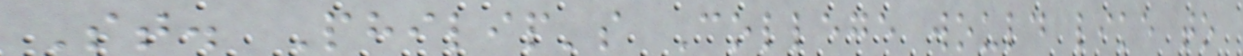St. Philip's College would like to
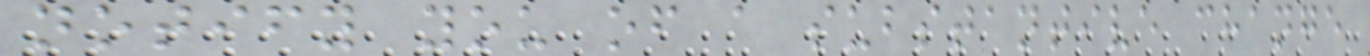notify you of a substantive change
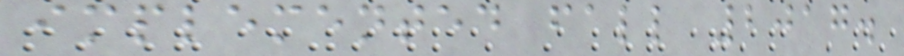implemented fall 2017.
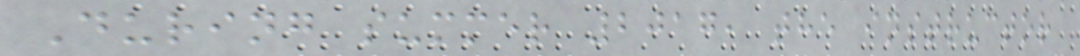During summer 2017, the instructor
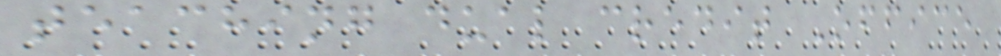teaching dual credit Office
